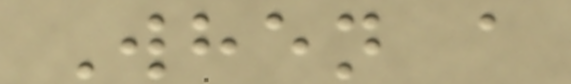When a
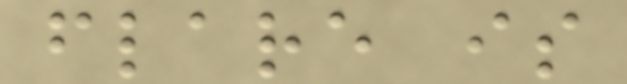flare is
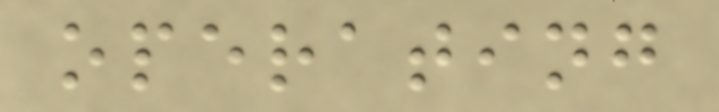operating
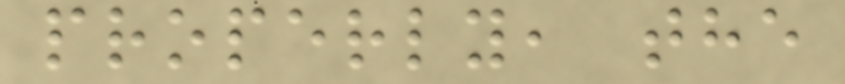properly, the
